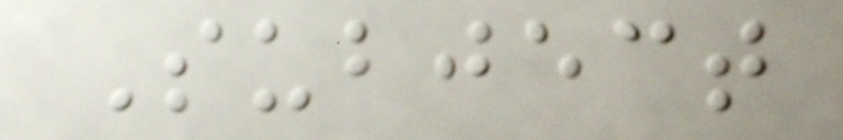Subject
